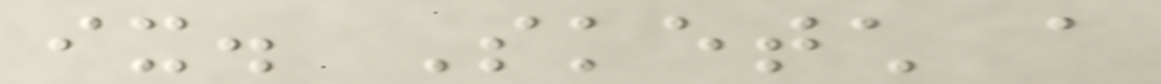ix. Sketch a
